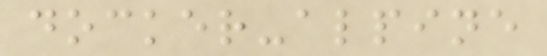docker-alpine
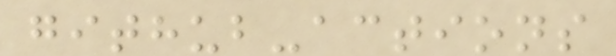github-actions
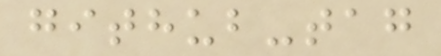github-tag
